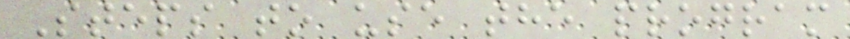Steps to use the program
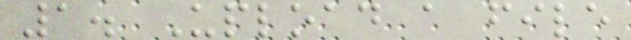1. Upload a file
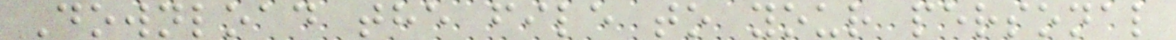Download the file to your personal
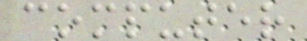computer
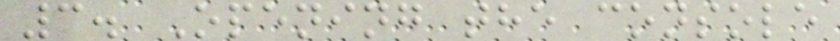3. Opening the console
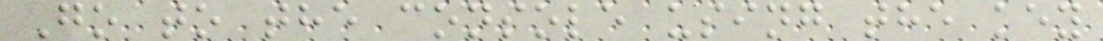Go to the console using the key
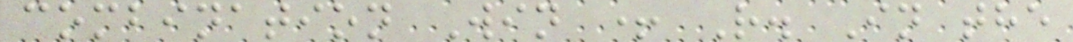combination Win + R. In the
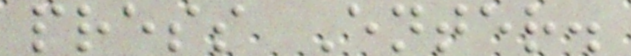press Enter.
